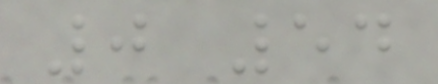0 54
